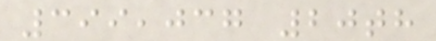399,037 20th
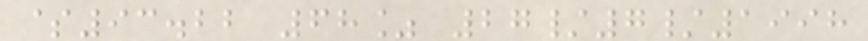$93.22 68% 27/7/1998
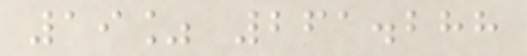19% 261.288
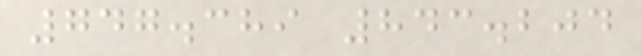747.389 843.204
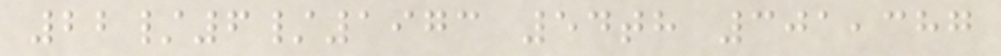22/6/1973 54th 301,387
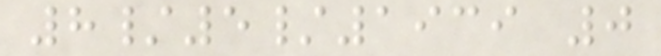8/5/1939 0
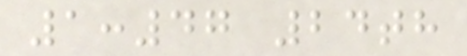1:47 24th
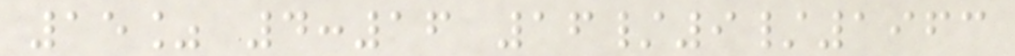15% 4:16 16/9/1963
